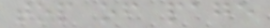top of page
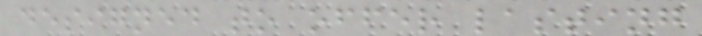designed to offer lasting
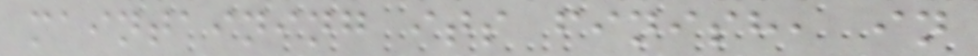maintaining its finish, in
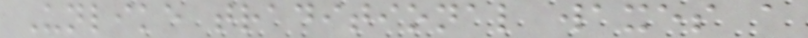Unlike traditional waxes a
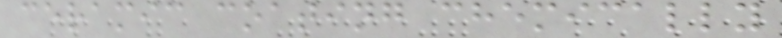ceramic coating chemically
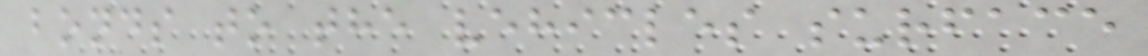bonds to the vehicles surface
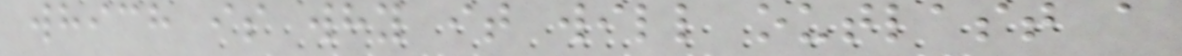which is why it will outlast a
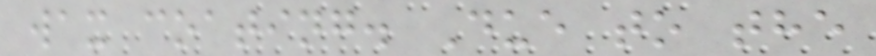wax coating. Due to the
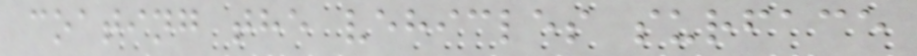coating the vehicles surface
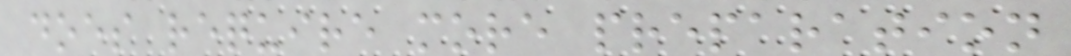does require more preparation
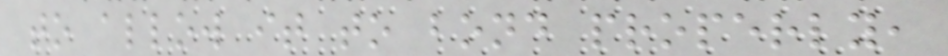to allow it to bond properly,
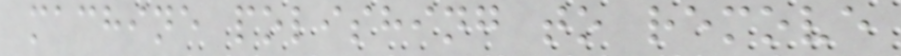machine polishing to remove
